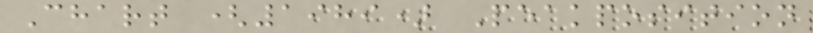Chart (1989) Peakposition
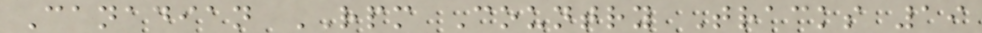Canadian RPM Country Tracks 19
